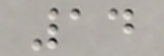14
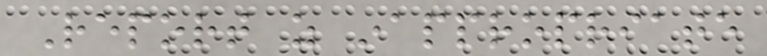Report as inappropriate
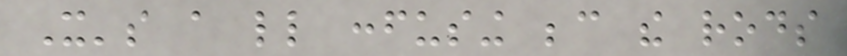It's a little confusing because the rods
